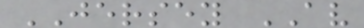JERSEY AV
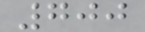700
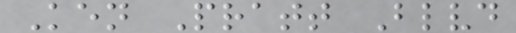Ken Pratt Blvd
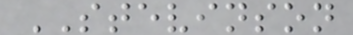STEVINSON
